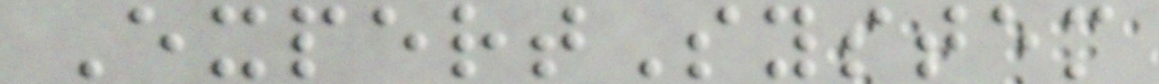ExpertSystem
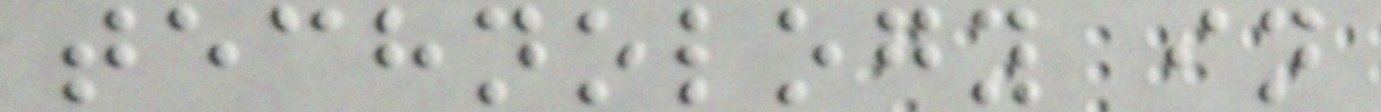technology in
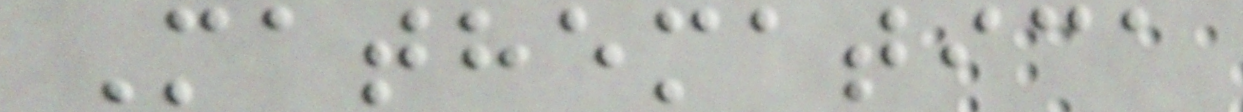Mathematica
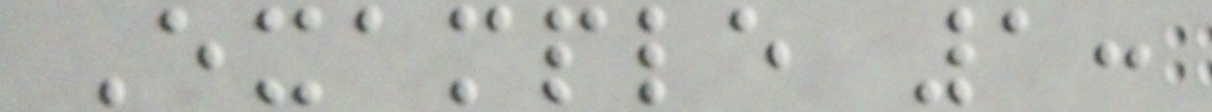Example 1:
